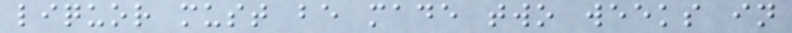liquor must be made two weeks in
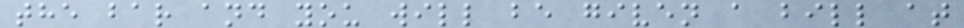the bar and you will be given a bill at
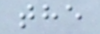the
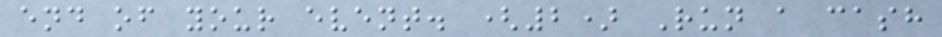end of your event. (2) Run a cash
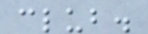club.
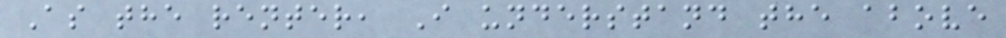As the renter, I understand the above
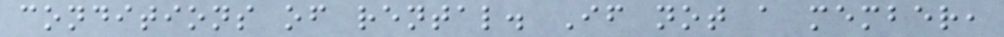conditions of rental. If not a member,
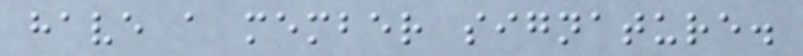have a member signature.
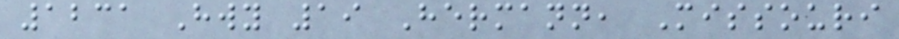1231 Hwy 19 Hermann, Missouri
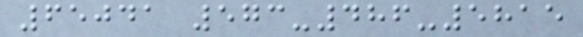65041 573-486-5815
